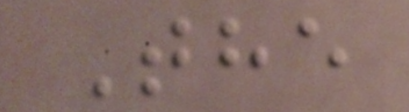The
